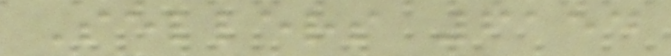Sellers 6154
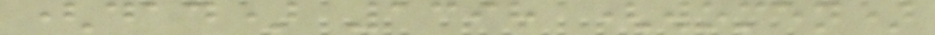(dad) 1398 (women)
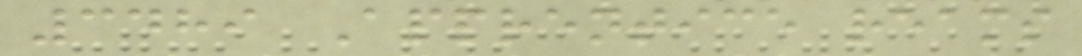3489 Apprentice reams
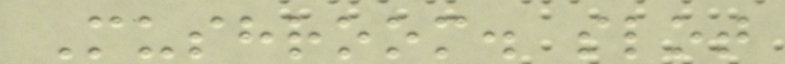Mushroom. slot
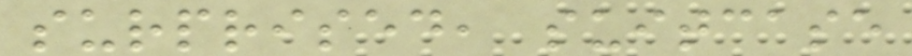surprised, suitcase
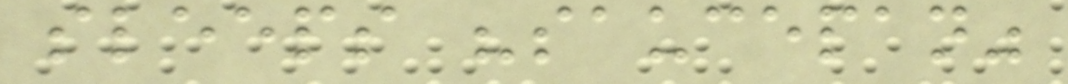sleeps "saucepan"
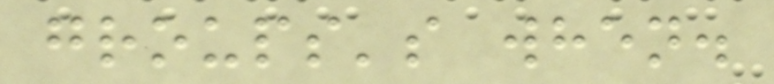groups's when.
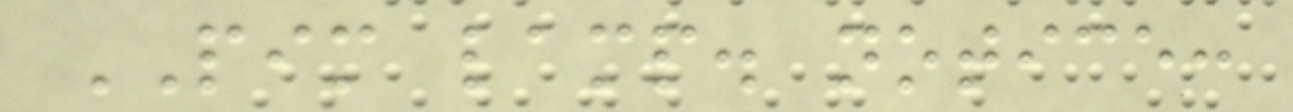PIM lamp. notice:
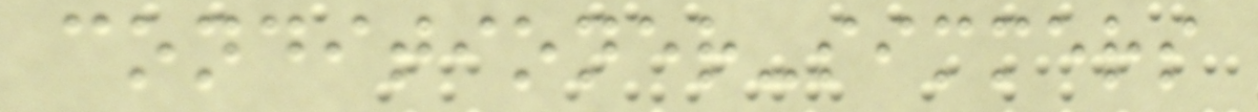conditioner-simmers
